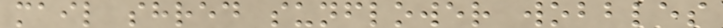mail shred sunflower wobbles
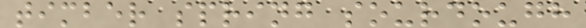timber spring sourdough
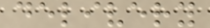delivery
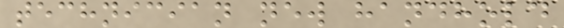technician new handhold
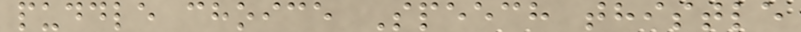puddle choice Speech thistle
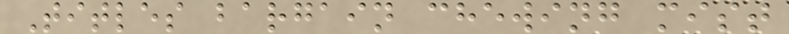Titles bargain chewing mist
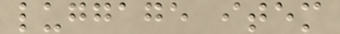luggage item
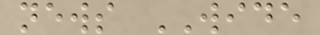news WIDE
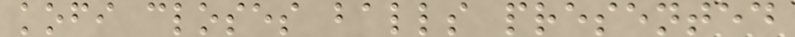kofi closes balls presented
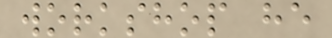workshop he
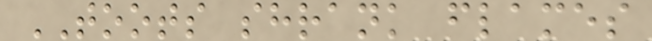TOOTS shrank flames
